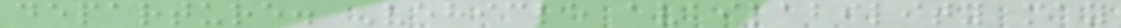departure. Vehicle availability may
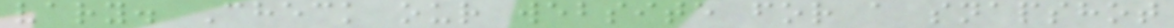vary. Check our website for a snapshot
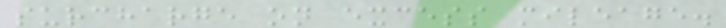surcharge on excess mileage.
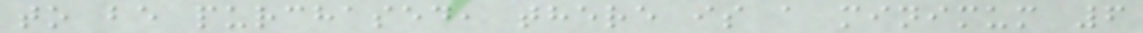to be purchased, there is a minimum 6
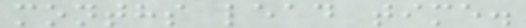months lead time.
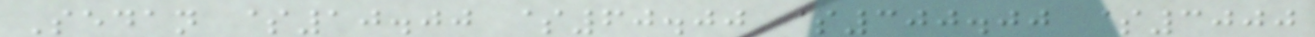Sedan $10.00 $60.00 $300.00 $3000
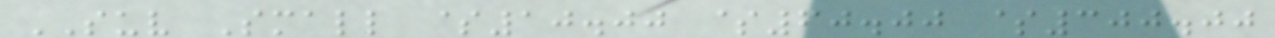SUV Small $10.00 $60.00 $300.00
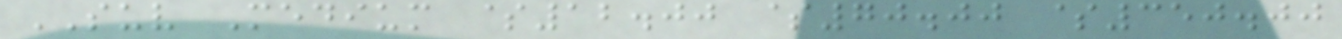SUV Medium $12.00 $70.00 $350.00
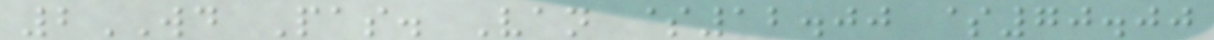2WD Pas. Van $12.00 $70.00
